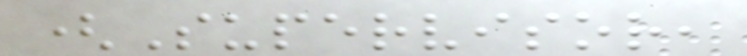(Supervisor,
